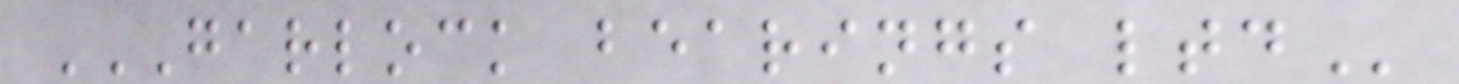GARLOCK BEARINGS LTD
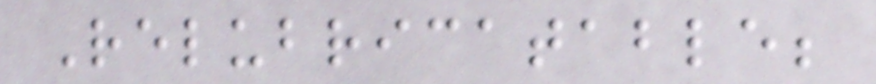Relubricatable;
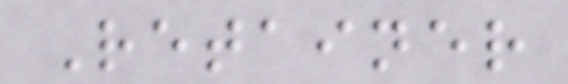Retainer
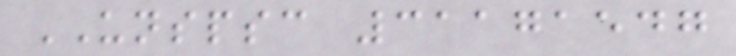UNSPSC 31171547
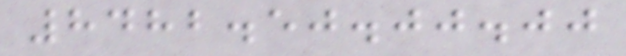8482.50.00.00
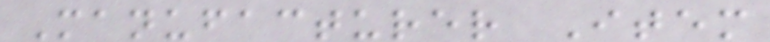Manufacturer Item
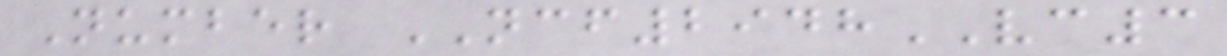Number NCF2948VC3
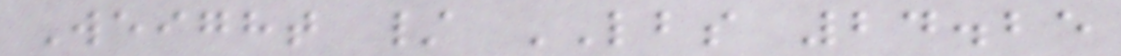Weight / LBS 24.25
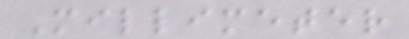Millimeter
